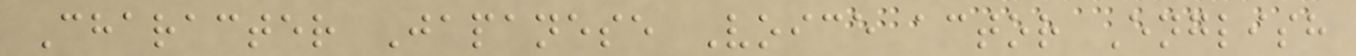Character Japanese Voice actor English
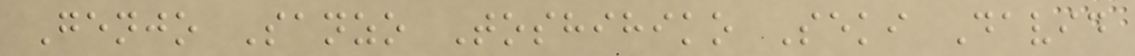Genjo Sanzo Toshihiko Seki David
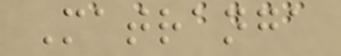Matranga
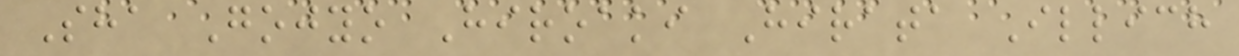Sha Gojyo Hiroaki Hirata Illich
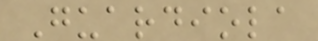Guardiola
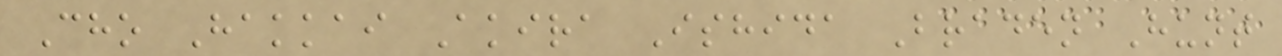Cho Hakkai Akira Ishida Braden Hunt
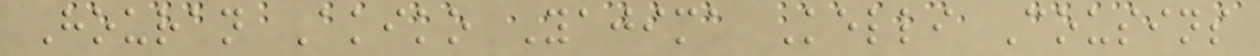Houran Akiko Yajima Kelli Cousins
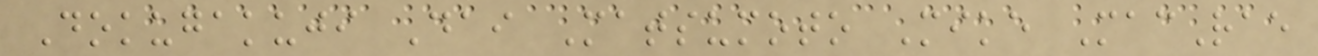Dokugakuji Dai Matsumoto Mike MacRae
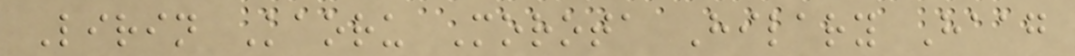Lirin Kaoru Morota Hilary Haag
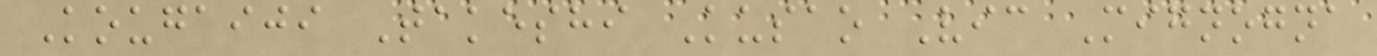Kougaiji Takeshi Kusao Vic Mignogna
